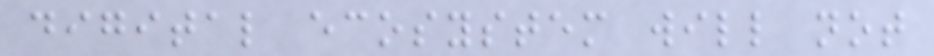digital ecosystem will not
